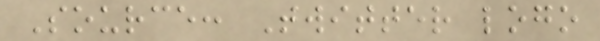Source: Twitter logo
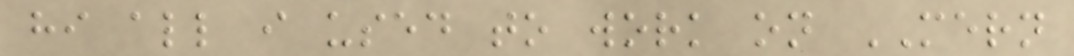hi all i used to work on MERN
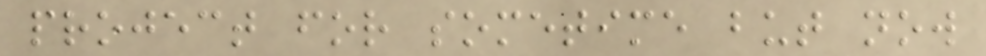project for sometime but now
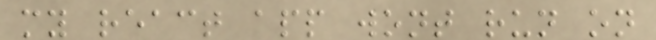my react app wont run on
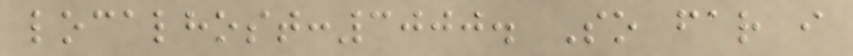localhost:3000. So far i
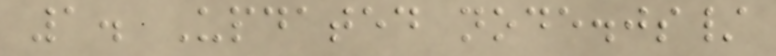1. Updated node.js/
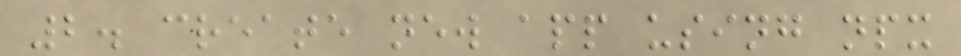2. create new app using npx
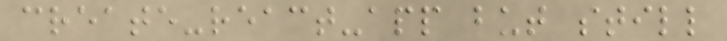create-react-app but still
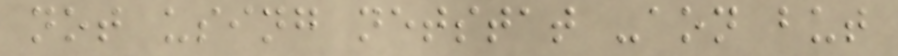not using netstat -aon but
